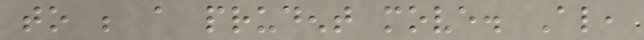to be a prudent move. Also,
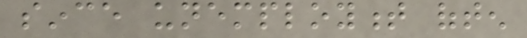since unemployment often
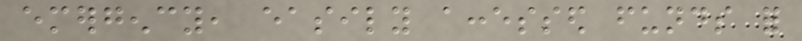emergency, easily accessed funds for
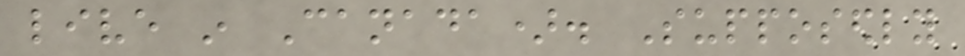live in Canada). Supposedly
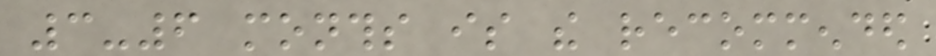3-6 months is the recommended
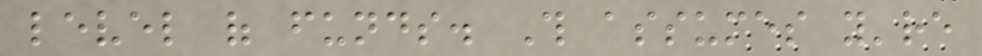level of funds. This assumes you're
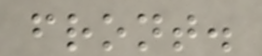front.
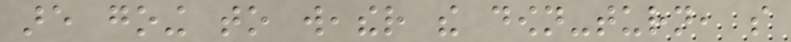are going to weather the down-turn, so
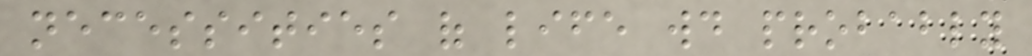necessities of life would probably
